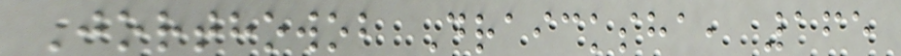Jorthowob Draicksha, 165
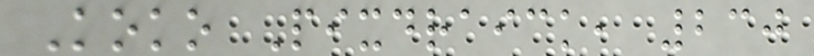Koko Pixdraick, 230
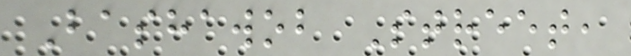Bashawob Street,
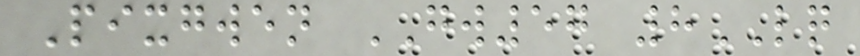Pixgwen GW57 8LQ
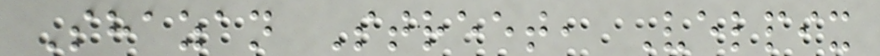Shazan Street, Velpix
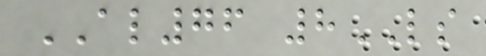AL76 8LS
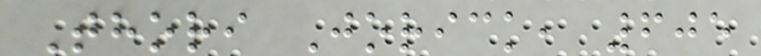Thori Jorick, 605
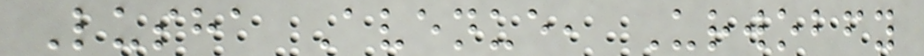Lusha Avenue, Urwobfy
